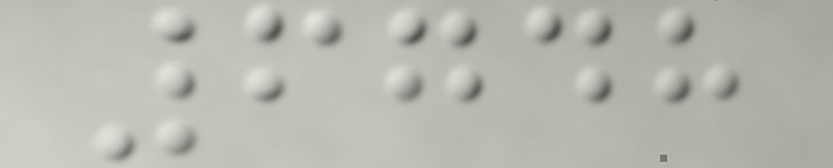6748
